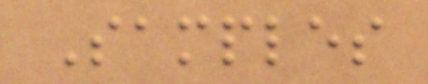Samples
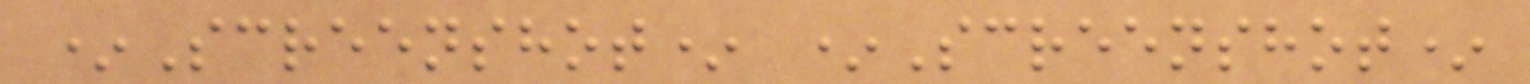*Screenshot* *Screenshot*
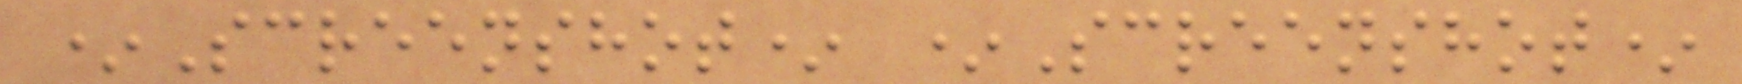*Screenshot* *Screenshot*
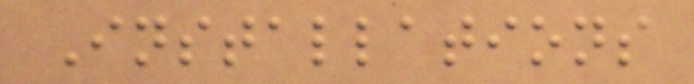Installations
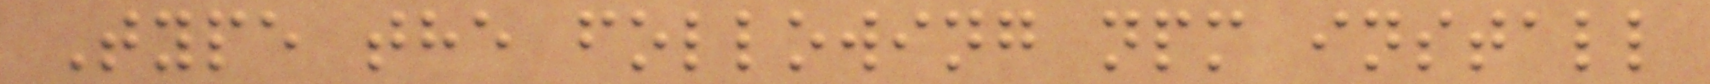Type the following npm install
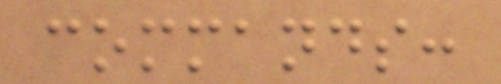commands:
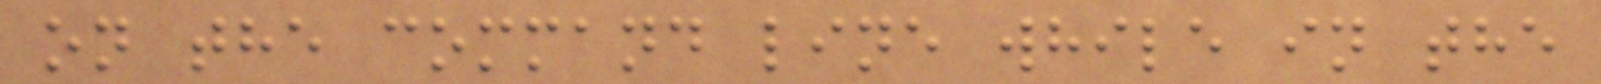on the command line while in the
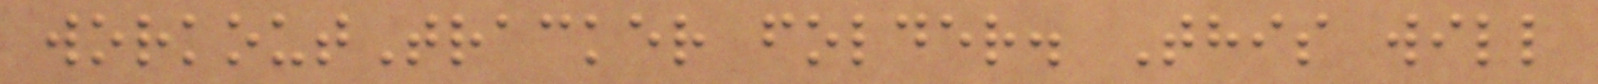workoutTracker folder. This will
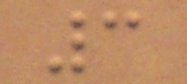3
